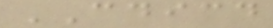CDICD
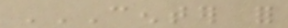CENTER FOR
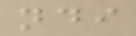ndi
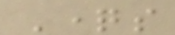Questions
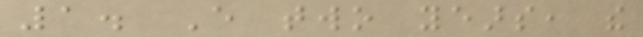1. Every two years, the
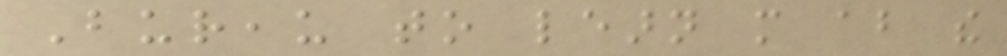Bureau to learn more about the
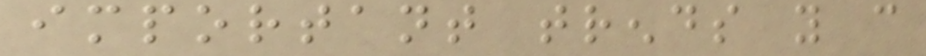important trends you can
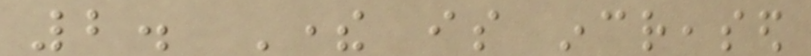2. There is increased
